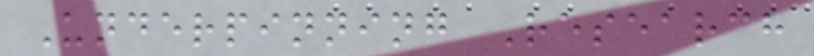Underpinning Research
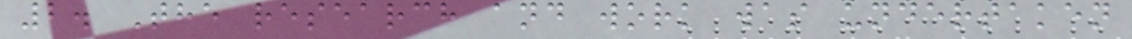2. The research and work was undertaken
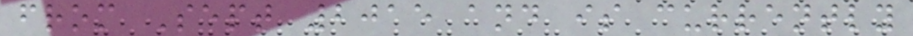from Sept 2015 and is currently
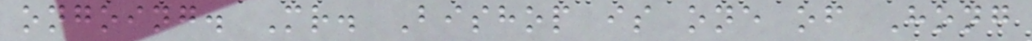ongoing. Mr. Bishop is one of Hong
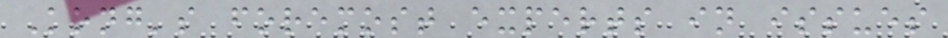Kong's foremost experts in issues
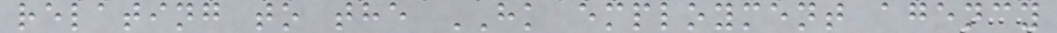relating to the HK employment agency
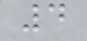4
